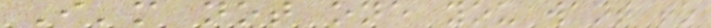I'm not one you want to
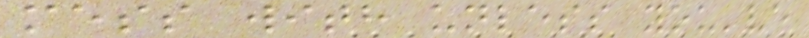mess with unless you've
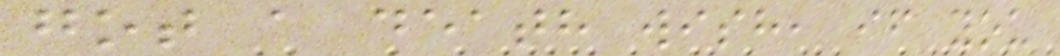got a death wish, if you
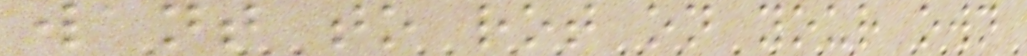want to rot on your own
